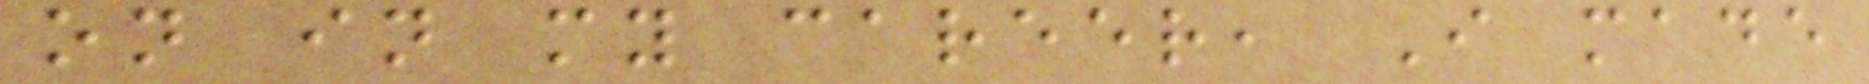on in my career, I made
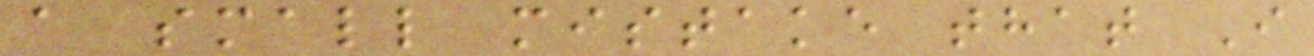a small mistake that I
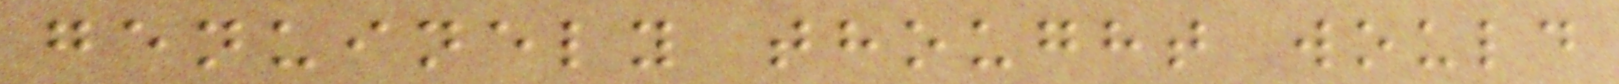genuinely thought would
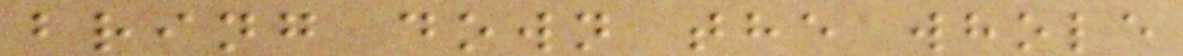bring down the whole
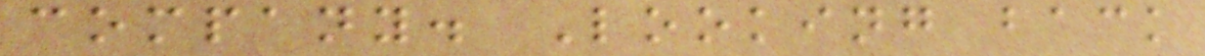company. Looking back
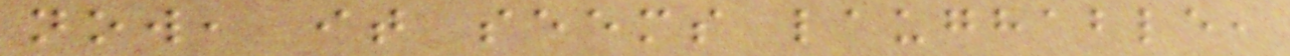now, it seems laughable,
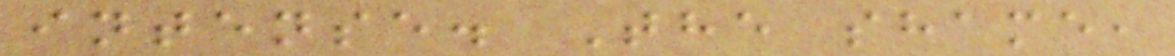intense. The shame,
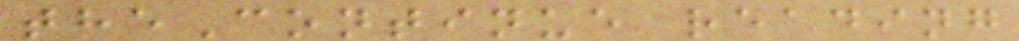theContinue reading
